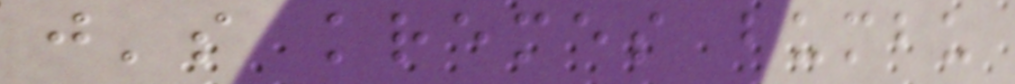j's kremes bumbu
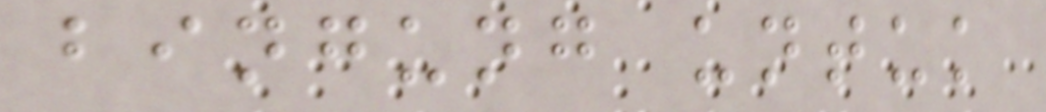bingung untuk
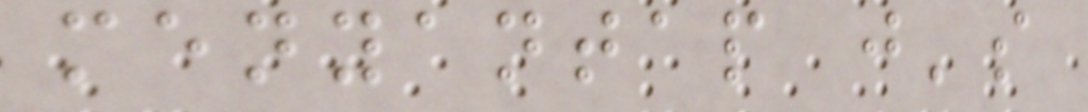menyantap j's
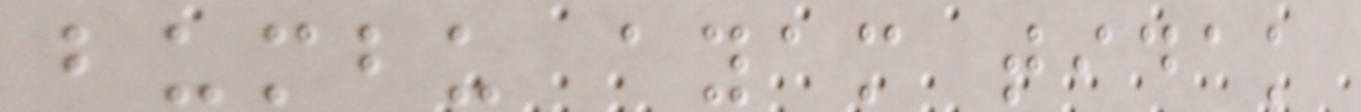bumbu ayam tidak
